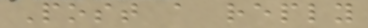Post a reply
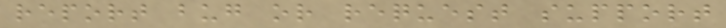report bug or request support
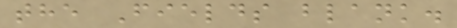the Fields blank.
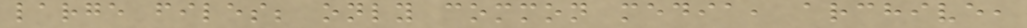large files; only common media, archive,
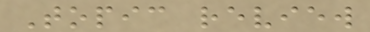Topic review
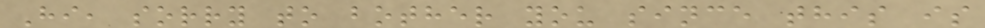Hi, sorry to bother you since this is
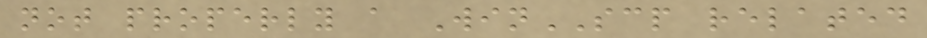not properly a WinSCP related
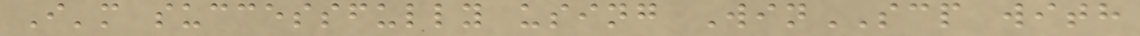I'm successfully using WinSCP with
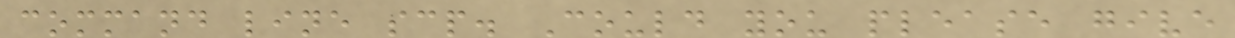command line scp. Could you please give
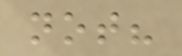not?
